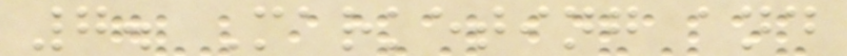7. Marketing and
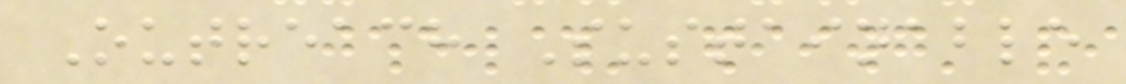Outreach Sustainable
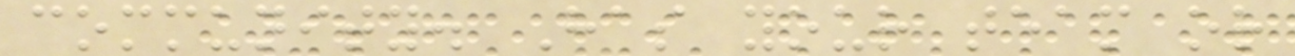community. Has your team or
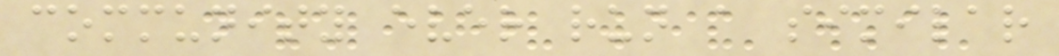community ever run a similar
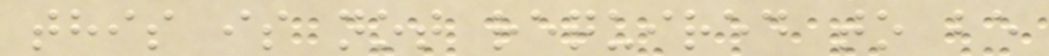this is not required to be
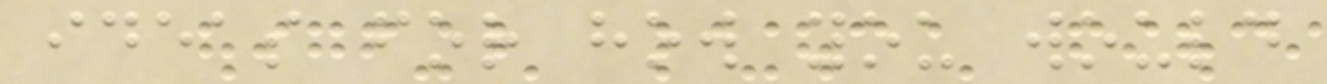ideas for how you would
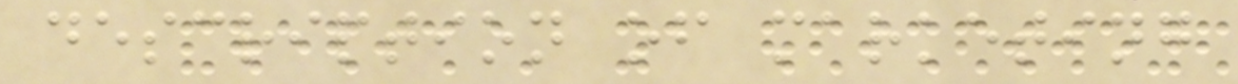description of marketing
